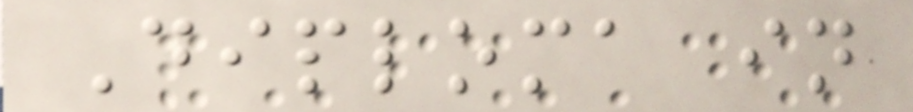Diploma in
